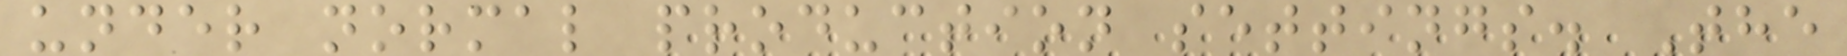under normal production settings. The
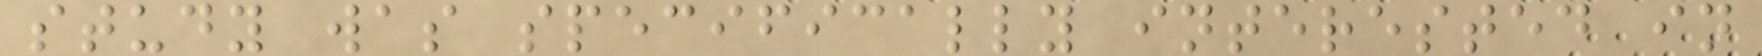study was specifically interested in
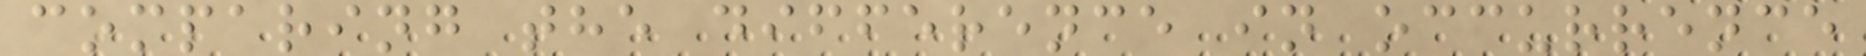comparing the difference in occurrence
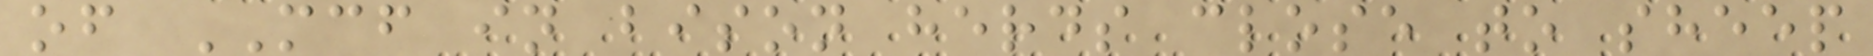of MCF in bison herds close to sheep
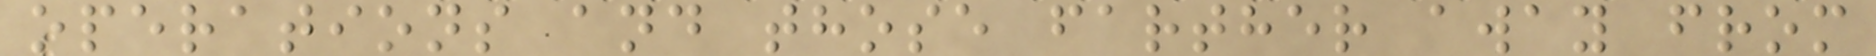operations and those farther away from
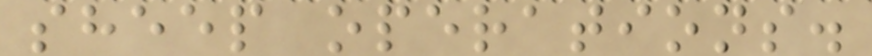sheep operations.
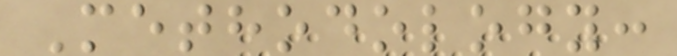Methodology:
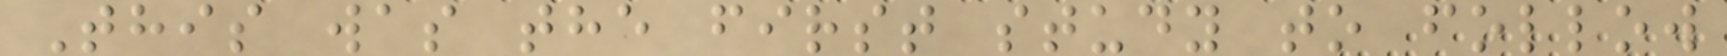This was the first study to follow
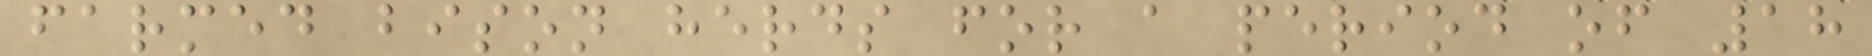farmed bison herds for a period of 18
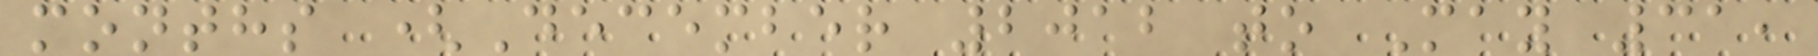months (December 2012 to May 31,
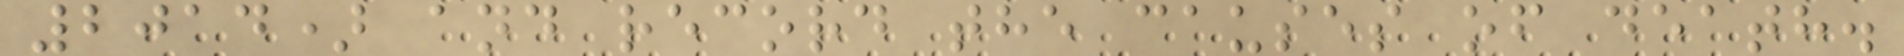2014) and record the causes of death.
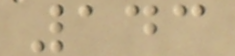143
